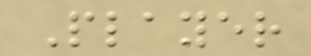Player
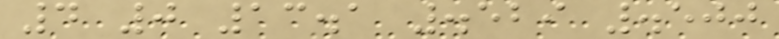4 0 13.1 .529 .500
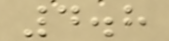4.8
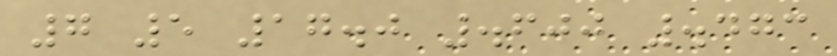7 5 17.0 .600 .473
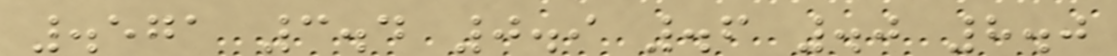.571 3.4 0.9 .6 .0 8.0
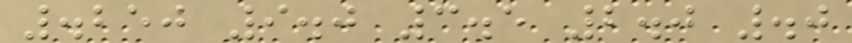.250 9.0 3.5 2.0 .0
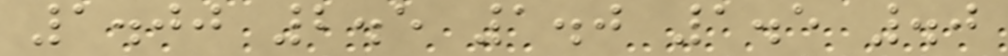1.00 2.5 1.0 1.5 .0
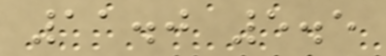11.0 5.5
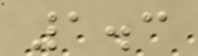1.3
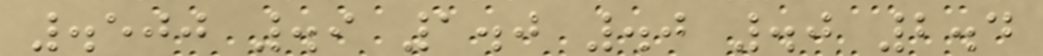.500 .9 1.0 .0 .0 2.4
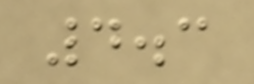4.3
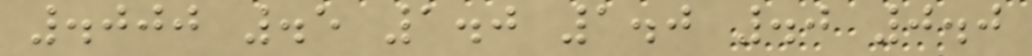.000 .5 1.0 1.0 .0 0.0
